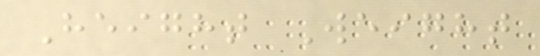Height Weight
